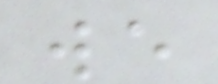we
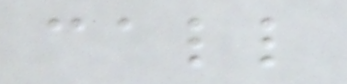call
